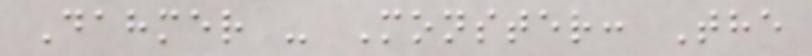Dahmer - Monster: The
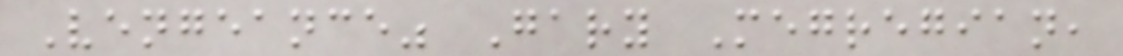Vengeance" Gary Megregian,
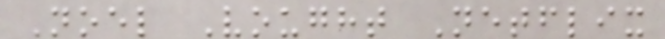Noel Vought Netflix
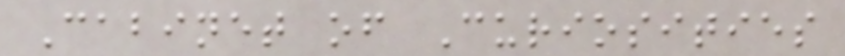Cabinet of Curiosities
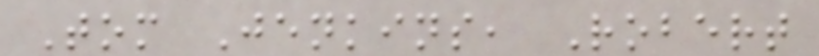Tom Jenkins, Robert
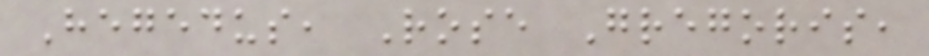Hegedus, Rose Gregoris,
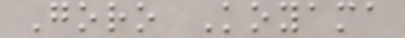Goro Koyama
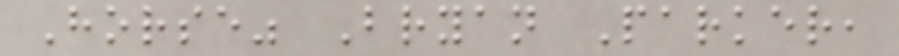Horse" Bryan Parker,
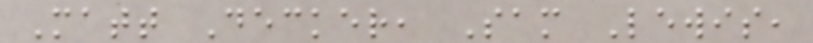Matt Decker, Sam Lewis,
